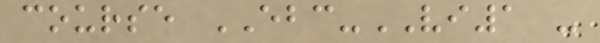course EBC-VI1 -
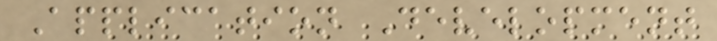Application Development
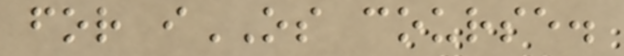for iOS course.
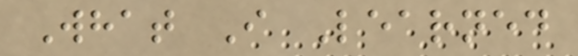What I Learned
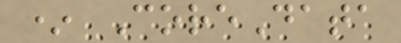* CoreData
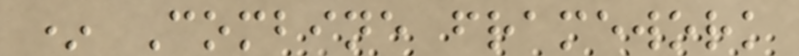* Combine framework
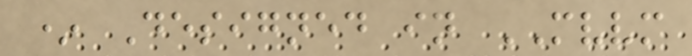* Designed in MVVM
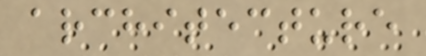architecture
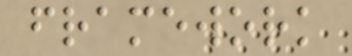framework
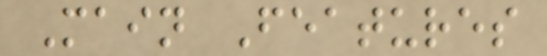Main Features
